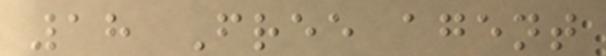18 Free agent
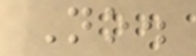No.
